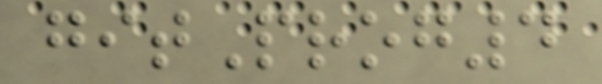gitProg4
